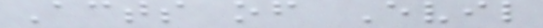Acts of Evil
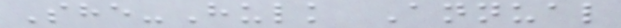She-Hulk Annual
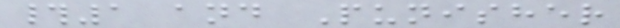#1 and Punisher
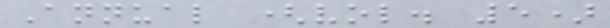Annual (vol. 5)
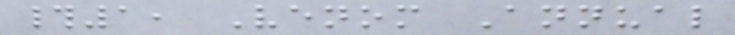#1, Venom Annual
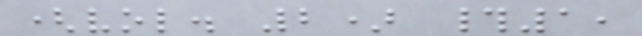(vol. 2) #1,
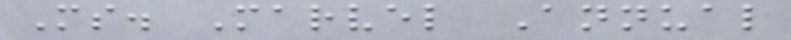Ms. Marvel Annual
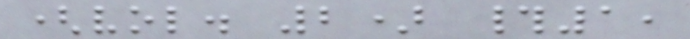(vol. 2) #1,
